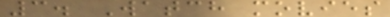3. Watch movies
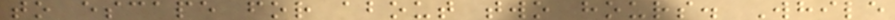to escape for about two hours. While
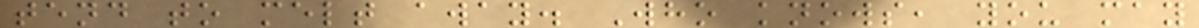tend to melt away. Who knows, you may
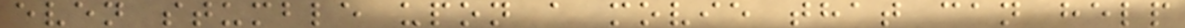even stumble upon a movie that can help
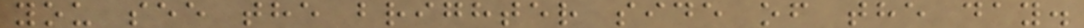you see the brighter side of the day.
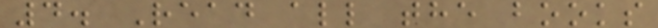4. Read all the books
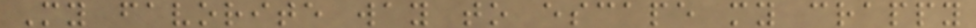My favorite way to escape my crappy
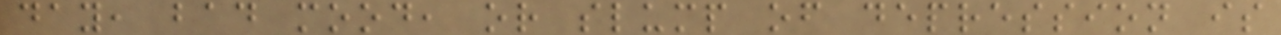day, bad mood, or slump of depression is
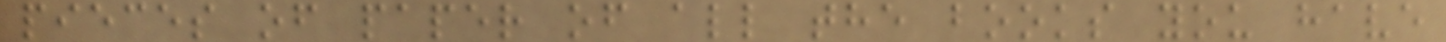pieces of paper of all the books you have
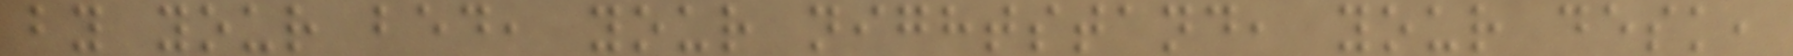by your bed, your nightstand, your desk,
